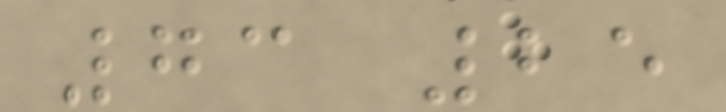73 25
